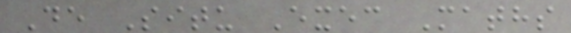De Situ Exec Maths
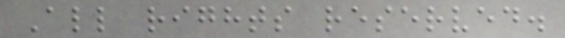All rights reserved.
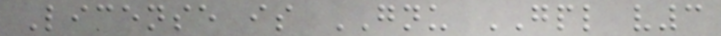License is GNU GPL v3
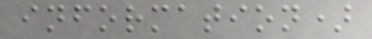information)
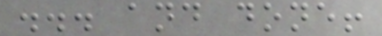... and done!
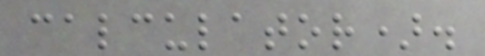calculator).
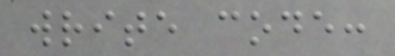write code:
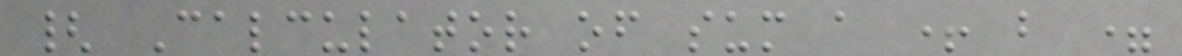{ Calculator of sum a + b =
